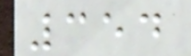354
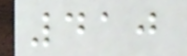410
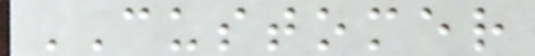CUSTOMER
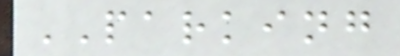PARKING
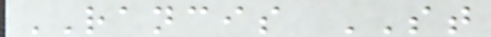RANCIS ST
